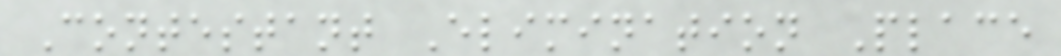Contestant Elimination Place
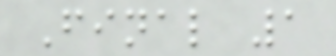Final 1
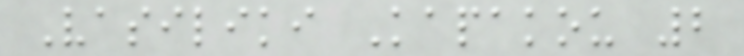Vasiliki Kapakou 2
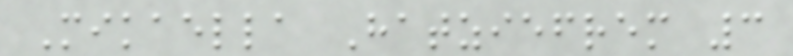Mikaella Hatziefrem 3
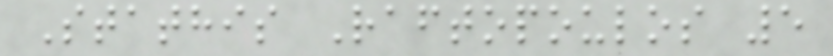Stathis Raftopoulos 5
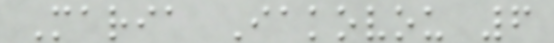Maria Iakovou 6
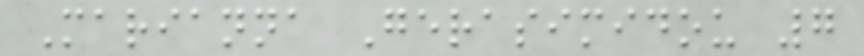Marianna Gerasimidou 7
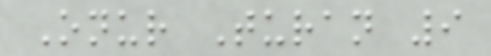Onur Turan 9
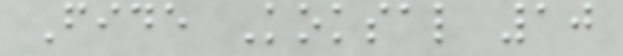Fide Koksal 10
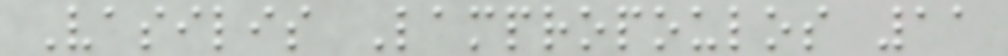Vasilis Lampropoulos 11
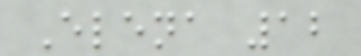Elena 12
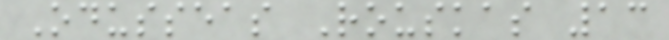Odusseas Rouskas 13
